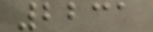2231
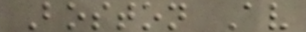Boston Av
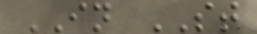IN ST
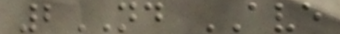2ND AVE
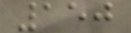150
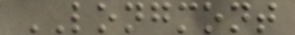LONGMONT
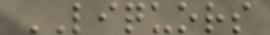LIQUORS
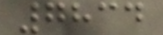7834
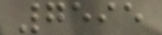7595
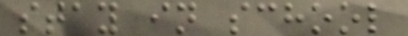stay in school
